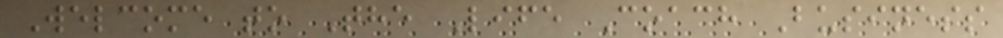Welcome to The Life Coach Business
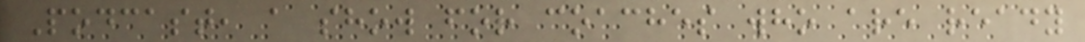Podcast, a show for coaches who are ready
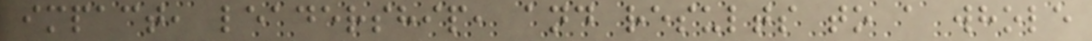impact, leadership, and results to a whole
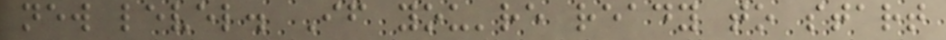new level. If you're ready to start
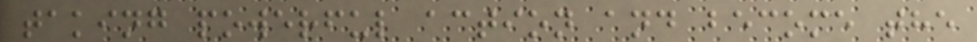taking powerful action and become the
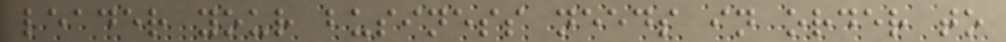leader your business needs in order to
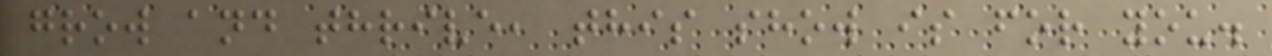grow and thrive, this show is for you.
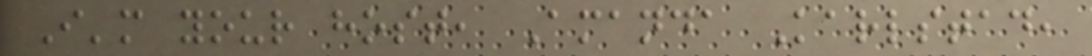I'm your host, Amanda Karlstad,
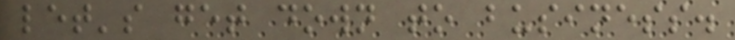let's get down to business.
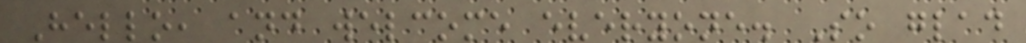Hello, and welcome everyone. So glad
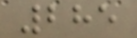285
